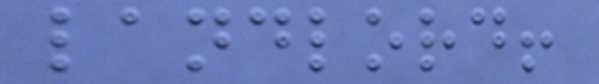landlord!
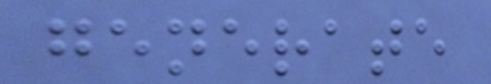generate
